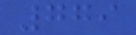779
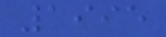1995
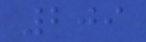209
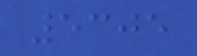5305
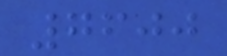7600
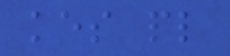kes pl
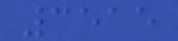3515
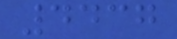4437
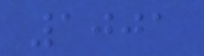1001
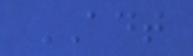ADT
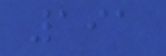191
